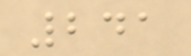241
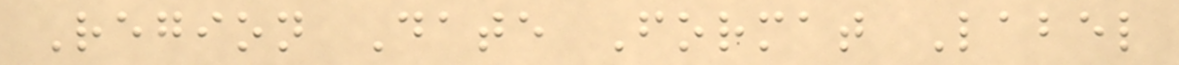Region Date Format Label
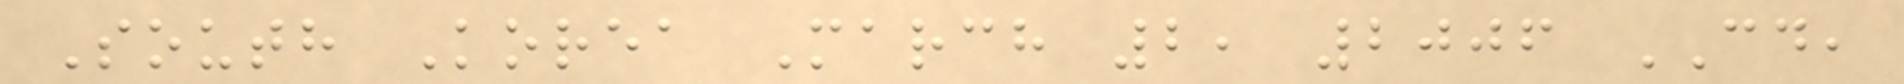South Korea March 2, 2006 CD,
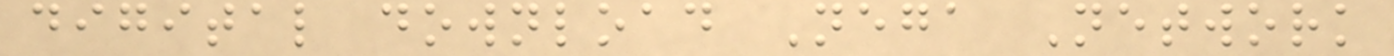digital download Nega Network
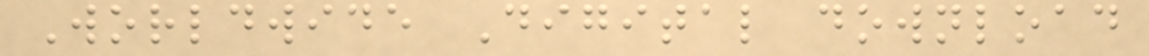Worldwide Digital download
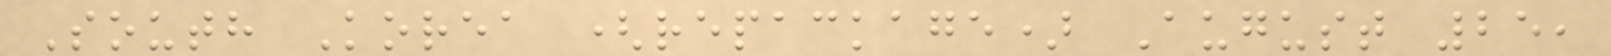South Korea (repackage) August 25,
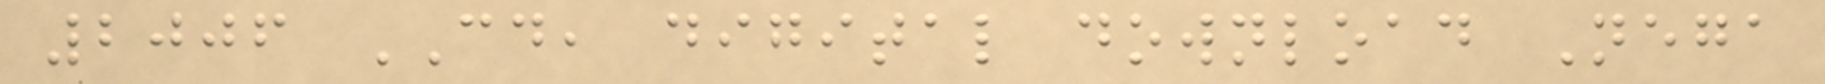2006 CD, digital download Nega
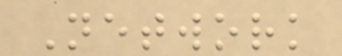Network
